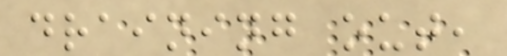draining out,
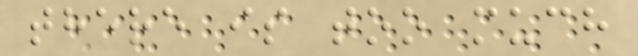there is too much
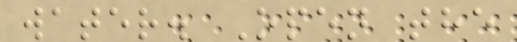water. Open the
